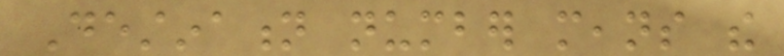Destination number means the
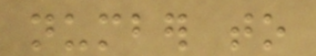number to
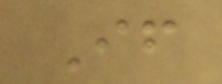If
